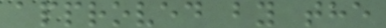approved by the
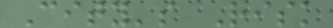City's Risk
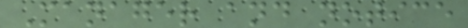Manager and notice
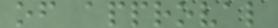of approval
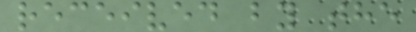received by the
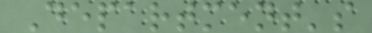Department's
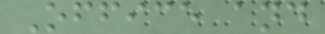Office and
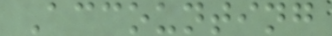Accounting
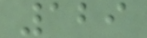129
